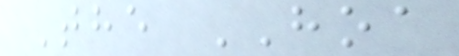The HOA
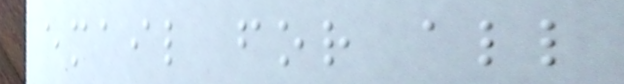email for all
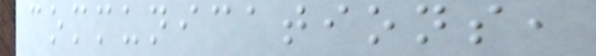communications,
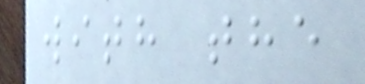with the
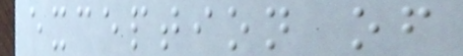exception of
